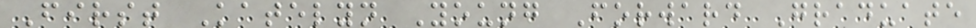First Katelyn Young Forward Graduate
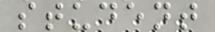student
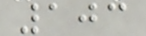103
